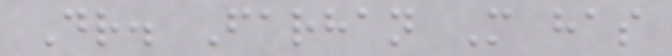Dr. Farhan M has
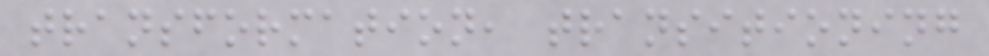transformation, transitioning
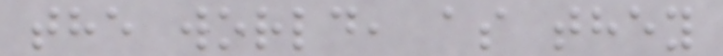the world, as they
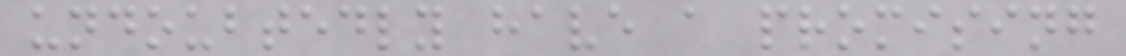undoubtedly have a promising
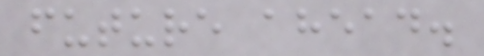future ahead.
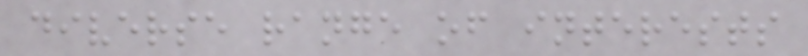diverse range of interests
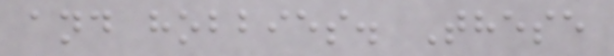and hobbies. These
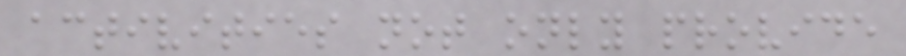activities not only provide
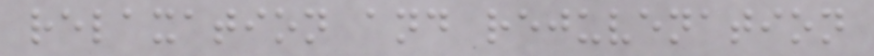relaxation and rejuvenation
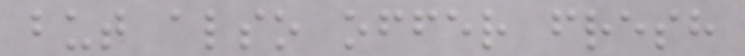but also offer fresh
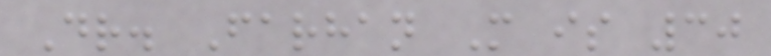Dr. Farhan M is 30
